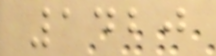1420
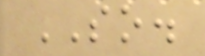SO.
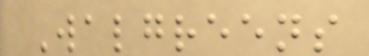Walgreens
